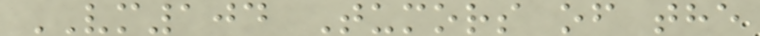VM104 Tumors of the
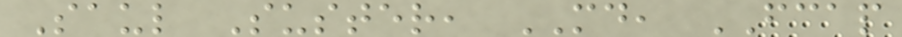Saul Suster, MD, FCAP
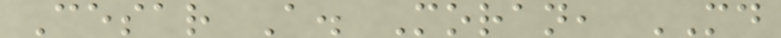Cesar A. Moran, MD
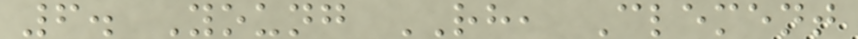6. Young RH, Clement
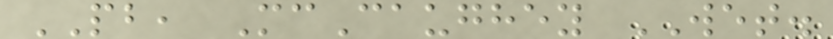PB, McCaughey WET.
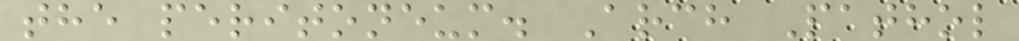the peritoneum. Arch Pathol
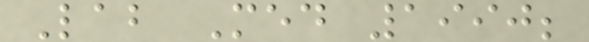Lab Med 1990;
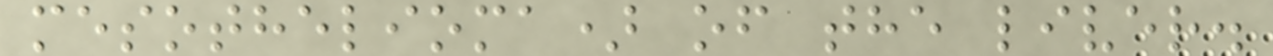mesothelioma) of the liver.
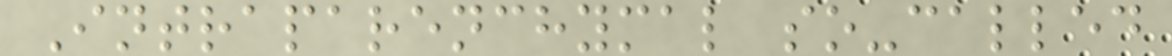Intraparenchymal so-called
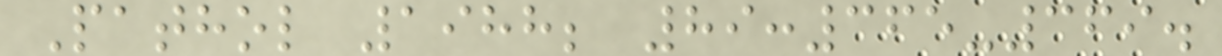Pathol 1988; 89:365-369.
